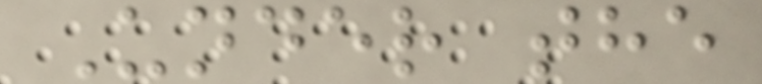Under the
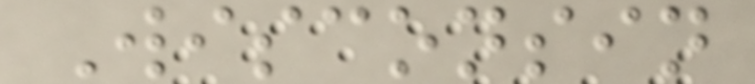Wisconsin
